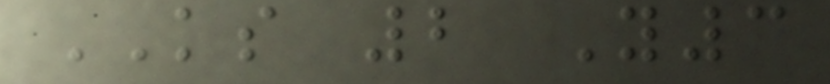KS 2 Y3
